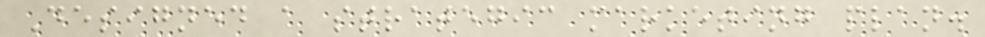Designed a strategic marketing plan.
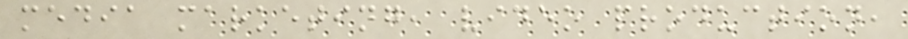media marketing, video production,
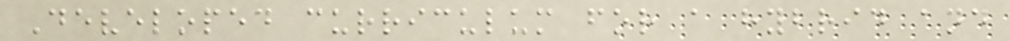Developed curriculum for a hybrid and
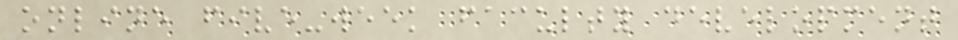online five-week faculty development
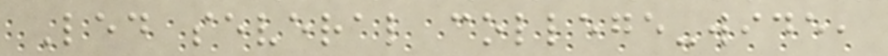Led several college-wide,
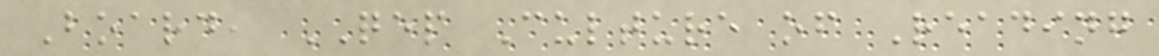Board, QEP Culture of Reading
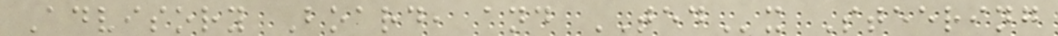Advisory Board, and TEDx Steering
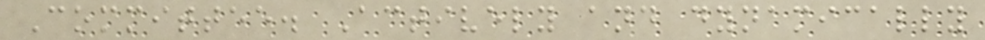Committee. Actively and dynamically
